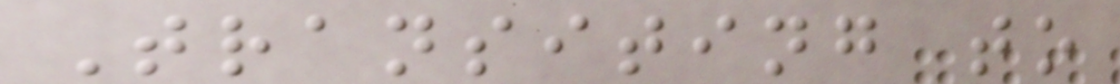Transiting to
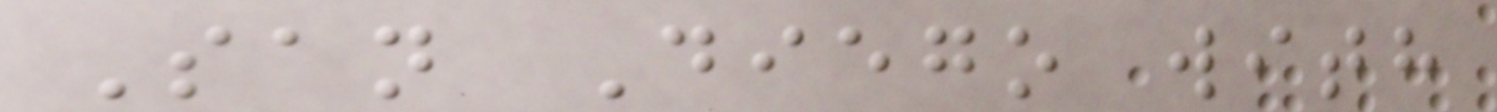San Diego with
